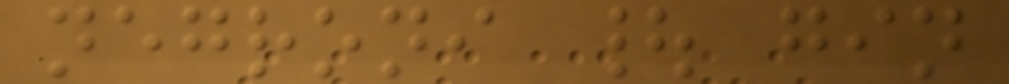negroni | gin
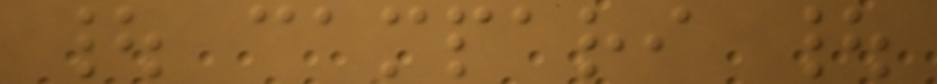| campari |
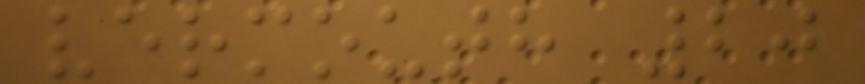vermouth 20
